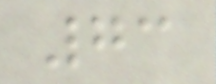73
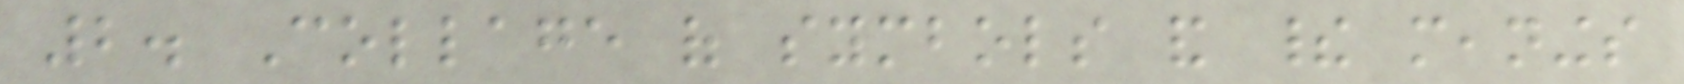2. Collage of symbols and their meanings
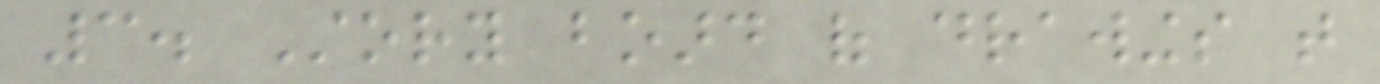3. Story board of drawings that
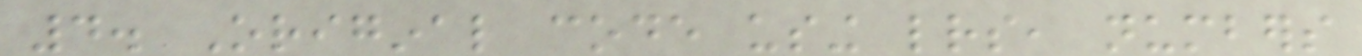4. Original code using letters, numbers
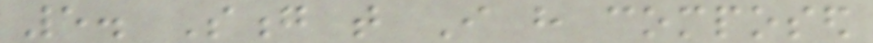5. Song that I have composed
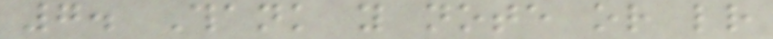7. Thank you note or letter
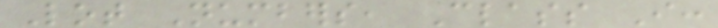Lot Numbers, Class I:
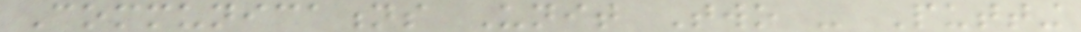Communications Unit Two - Putting
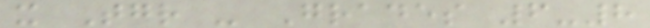it Together - Grades 6-8
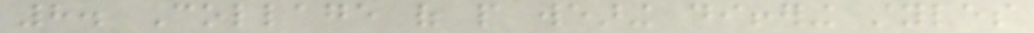8. Collage of people wearing differing styles
